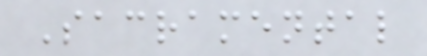Sacramental
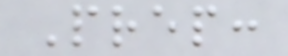Prep:
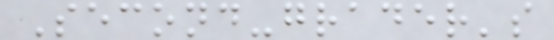Second-grader's
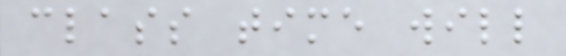class time will
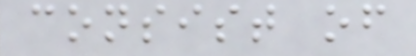consist of
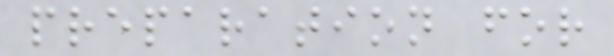preparation for
